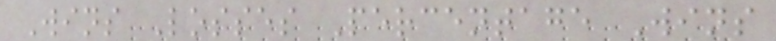Wins Losses Percentage Wins
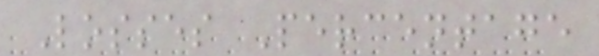Losses Percentage
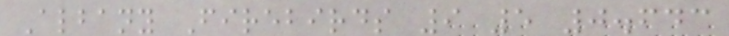Albany Firebirds 9 5 0.643
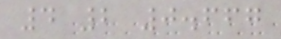4 2 0.667
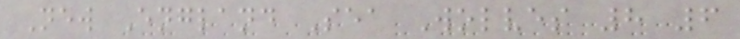New England Sea Wolves 8 6
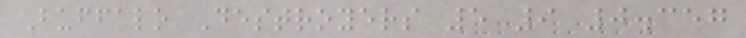Buffalo Destroyers 5 9 0.357
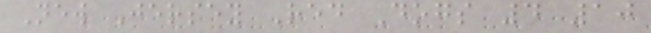New Jersey Red Dogs 4 10
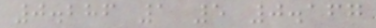0.286 1 5 0.167
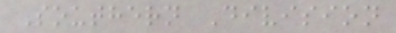Southern Division
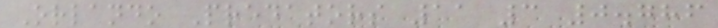Orlando Predators 11 3 0.786
